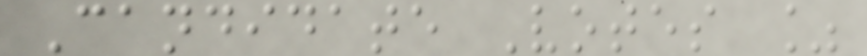Candidate Votes %
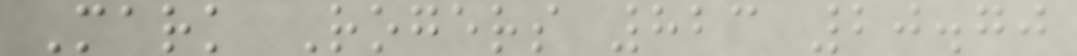Mark Rogers 823 20.70
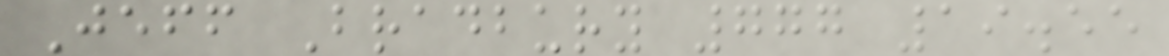Jeff Bradbury 777 19.55
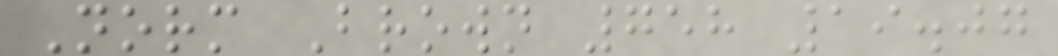Norm Brown 758 19.07
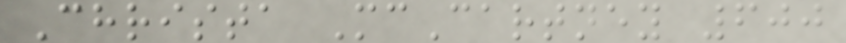Christa McCartney 600
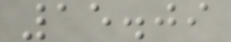15.09
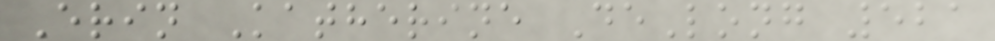Erin Katherine DeLong 521
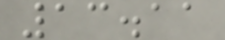13.11
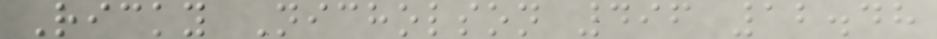Ricky Nicholson 496 12.48
